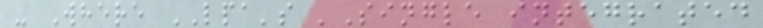- Where LPA's 'Single integrated
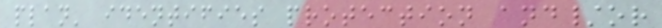plan' identifies protection and/or
